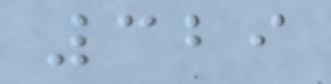329
